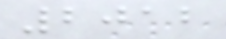2012
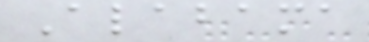Alabama
